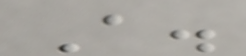A.
